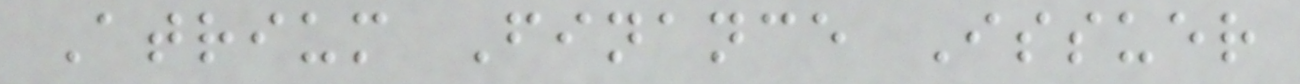Atrium Finance Issuer
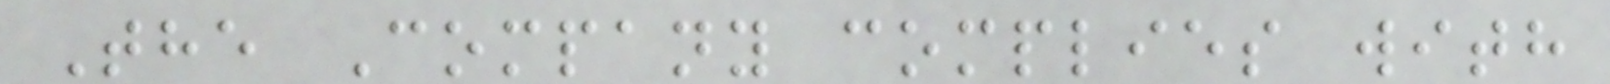The Company complies with
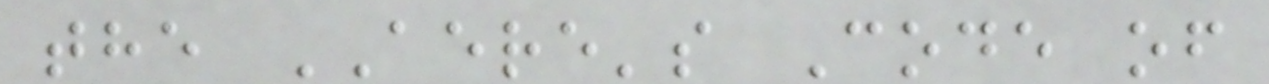the AERE's Code of
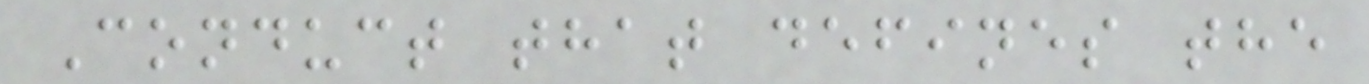Conduct that defines the
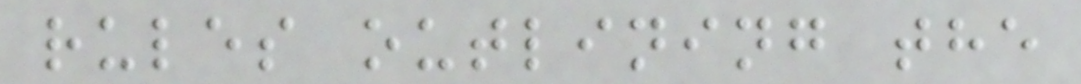rules outlining the
